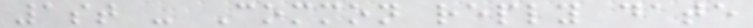1st - Common reply date
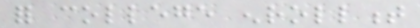for college enrollment
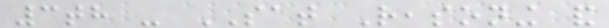3th - SAT Reasoning and
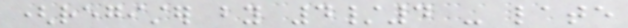(register by 4/4 - late
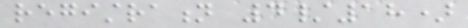registration 4/18)
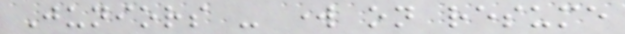Juniors - work on resume
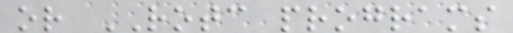or ROTC programs
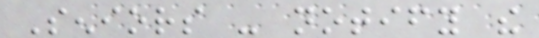Seniors - notify the
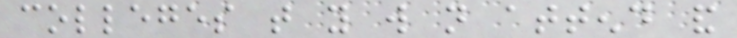colleges that you will not attend and
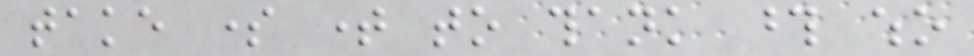take some time to thank those who
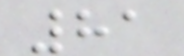81
